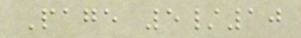Page 5/10
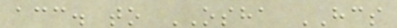acc. to OSHA HCS
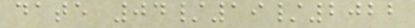date 04/19/2022
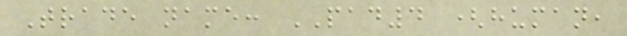Trade name: PAD4 (human,
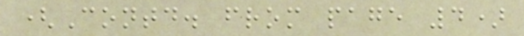(Contd. from page 4)
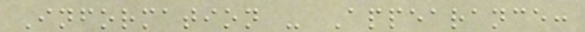Information - Appearance:
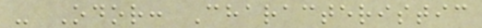- Odor: Characteristic
